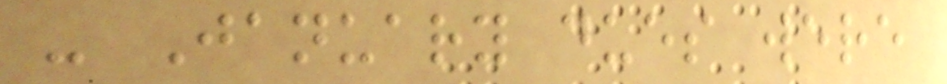- January dues were
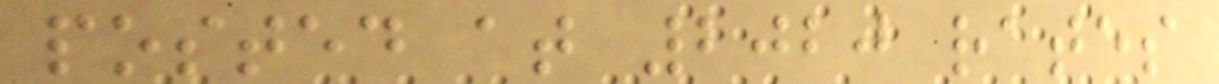posted at 2020 rates
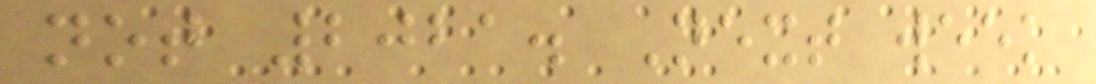not 2021. Next week
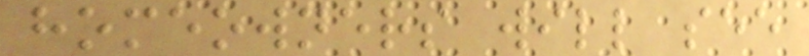homeowners will see
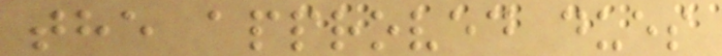the approved dues
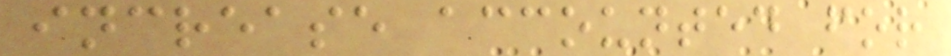increase accounted for
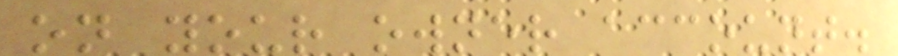on your owner account.
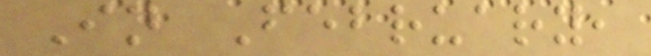In February,
